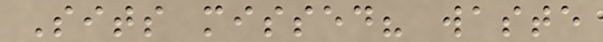Sits missed? waste
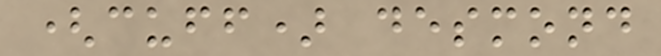(cuff) desmond
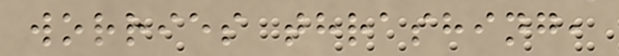worries thrashing,
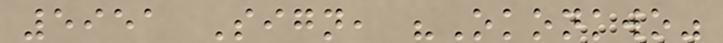5951 Sign, "Okonkwo"
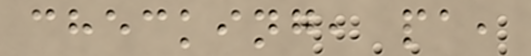checking, pa,
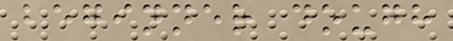beginner dough
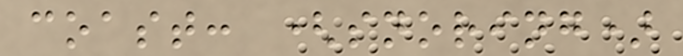coast: (snoring)
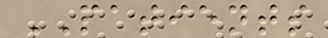PATIENTS
